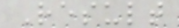Result
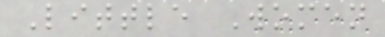Little Women
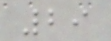29
